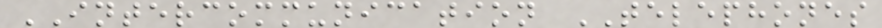INTERCOMMUNICATION TELEPHONES
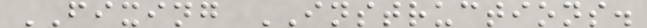FIXING INSTRUCTIONS.
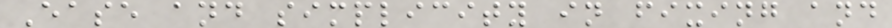Ease and simplicity in fixing and
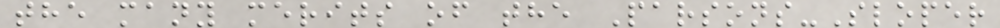the many merits of the Parsons-Sloper
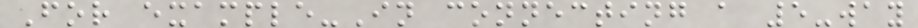For example-In connecting a 5-way
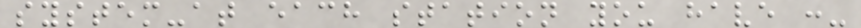system-at each station you have :-
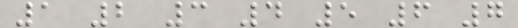1 2 3 4 5 6 7
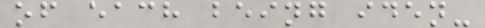of each being iden-
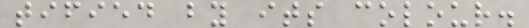tified by its colour.
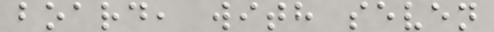board, with seven
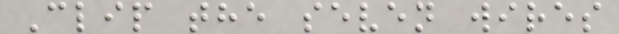Clip the seven wires
